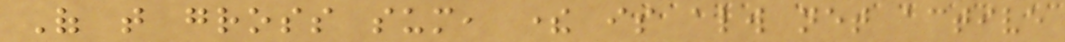Of that gross sum, there is always net active
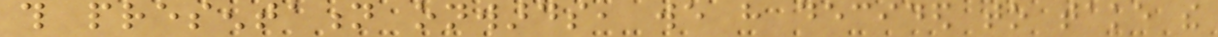this presentation onwards, we have decided to take the
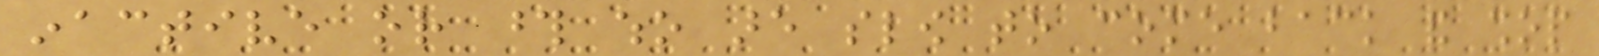inactive or those who are slow to come back and shop
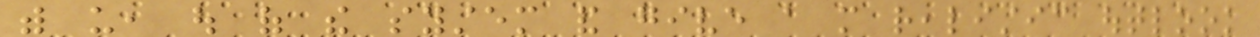with us, out of the system and give a more realistic outlook
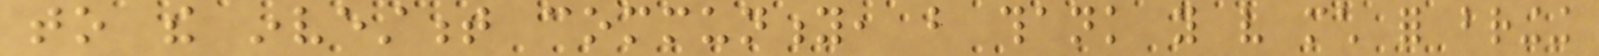to the investment community, but thank you very much for bringing
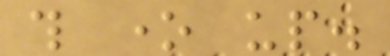this one up.
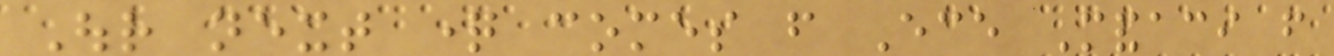Our next question comes from Ece Mandaci from
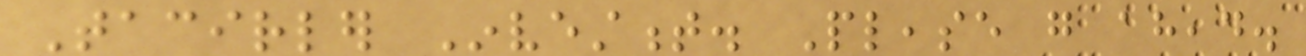Tacirler Investment. Please go ahead.
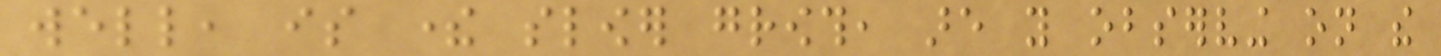well, is there slower growth, are you observing on the
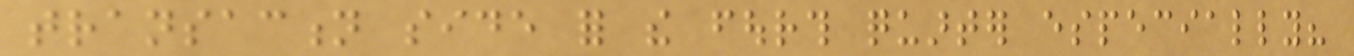transaction side for the fourth quarter especially?
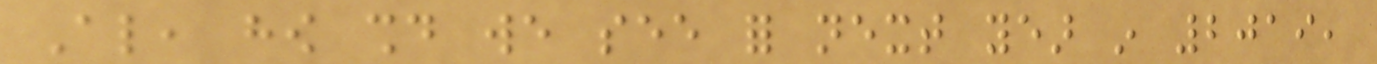Also, how should we see for next year in 2019,
